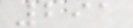291
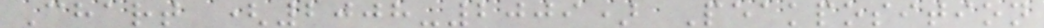Chart (2008-2009) Peakposition
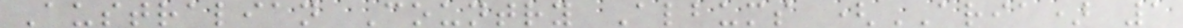Australian Country Albums (ARIA) 1
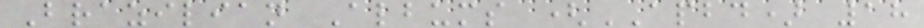Brazilian Albums (APBD) 18
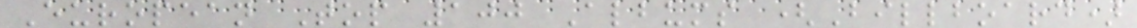European Top 100 Albums (Billboard)
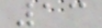13
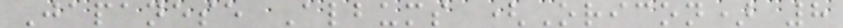Japanese Albums (Oricon) 8
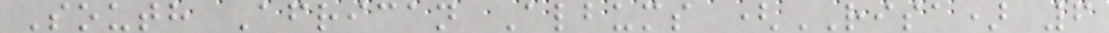South African Albums (RISA) 6
